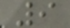9
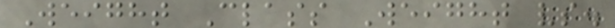Weight Class Weight vs.
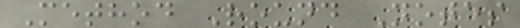Method Round Notes
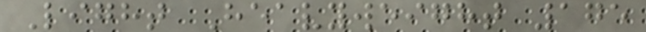Light Heavyweight 175
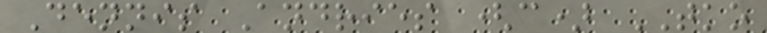Dennis Andries (c) TKO
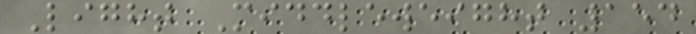Light Middleweight 154
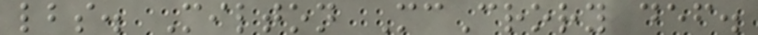lbs. Milton McCrory def.
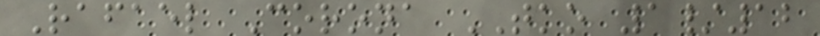Rafael Corona TKO 1/12
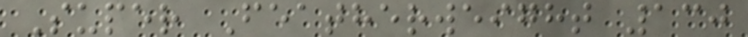Super Featherweight 130
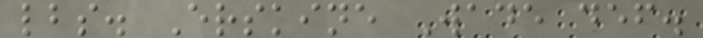lbs. Erskine Wade def.
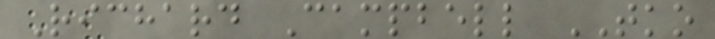Richard Campbell TKO
